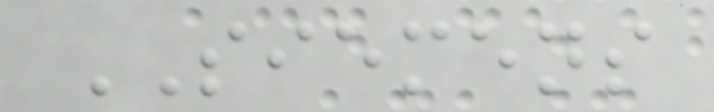SIEMENS
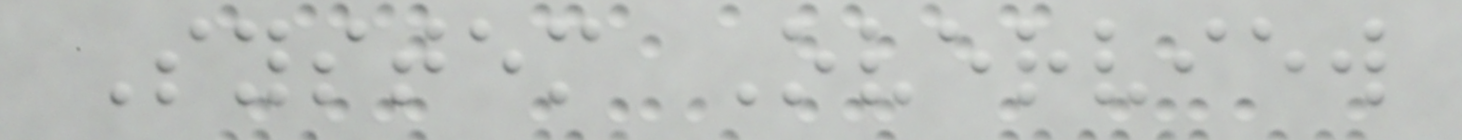System Overview
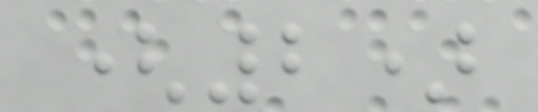(2)
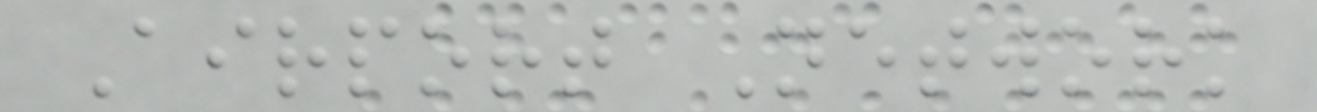Airport Network
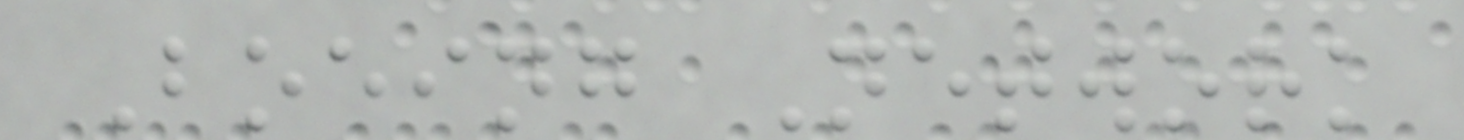Boeing Network
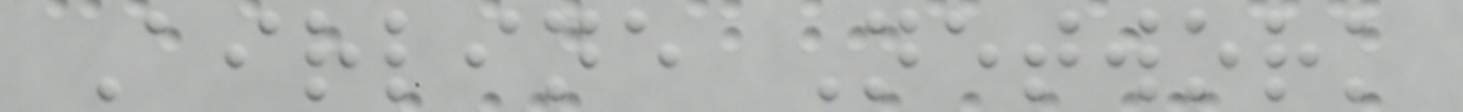Airline Network
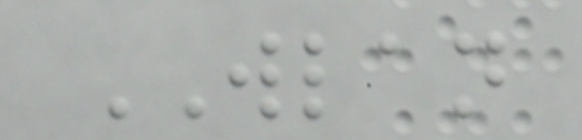WLAN
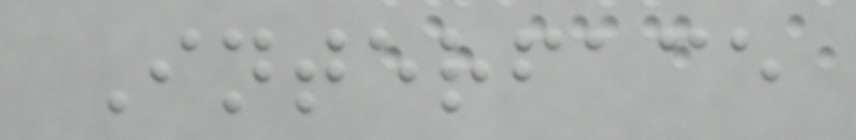Interface
